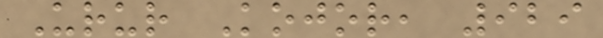Urur Kojor, 929
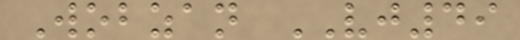Wobzan VJ49
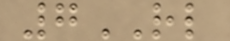7RL
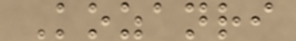Kozanri
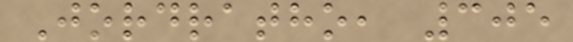Jordratho, 305
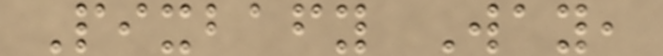Pixbafy Way,
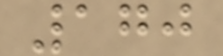170
